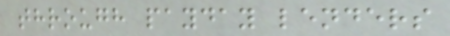through payday lenders
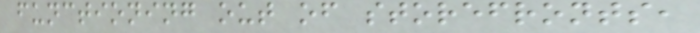functioning out of storefronts,
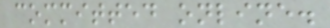committed online.
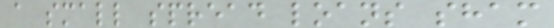a small spread loans sham
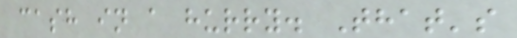cash in a hurry. That's
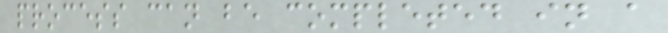process can be completed in a
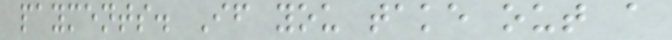payments. If you take out a
